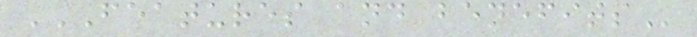FEATURES AND BENEFITS
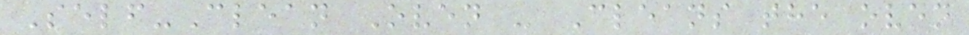Self-Clean Oven - Cleans the oven
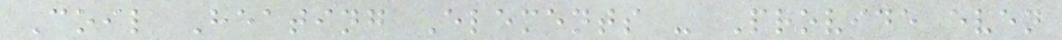Coil Heating Elements - Provide even
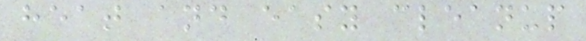heat and easy cleanup
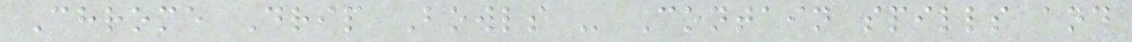Chrome Drip Bowls - Contain spills and
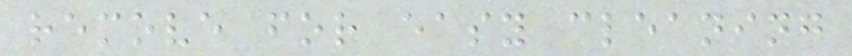remove for easy cleaning
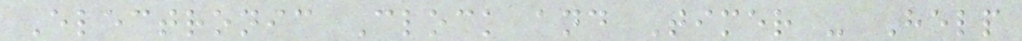Electronic Clock and Timer - Help
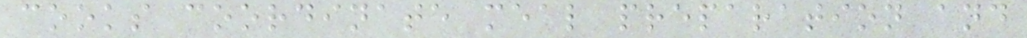cooks coordinate meal preparation and
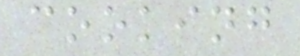cooking
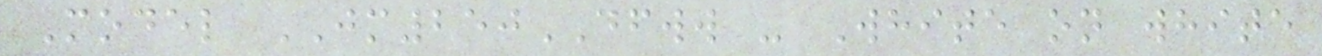Model JM250DFWW - White on white
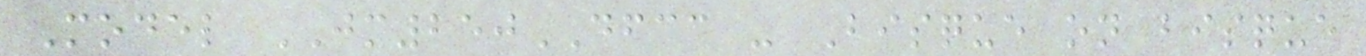Model JM250DFCC - Bisque on bisque
